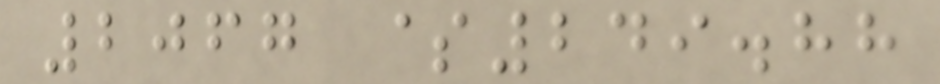2067 $249.88
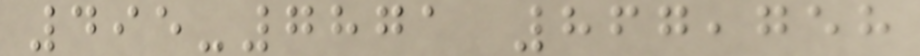495-7871 867,758
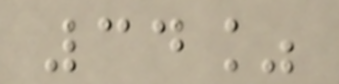34%
